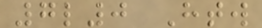7l0 Htw
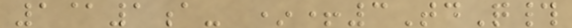1@1a- *+3TdQ#
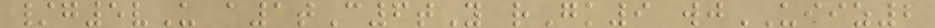/g5vU a1tC6tY rGk9 wjUIIZ2
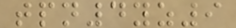tpn4yz9
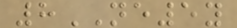8NE5y
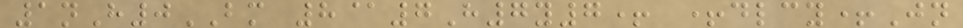1nH0BM 8@7H7y7+ +dlcy+Jn
